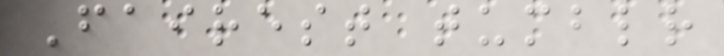Fairest tumblr
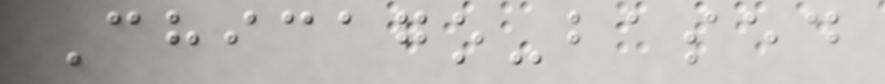Chicago-based
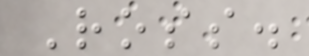Ross.
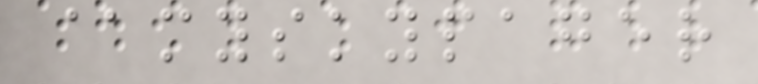@myskypager
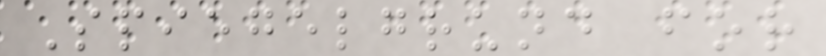Spiegelgrund for
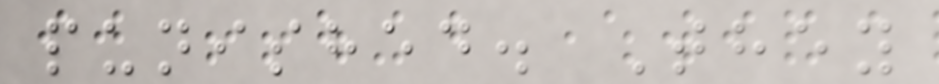punished. They
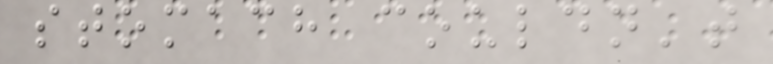stomach couldn't
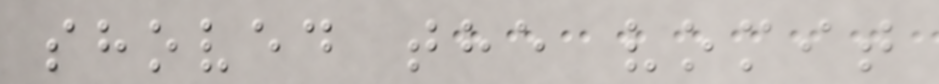shoved the vomit
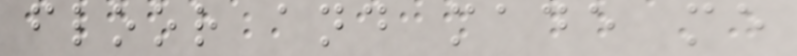floor and made me
